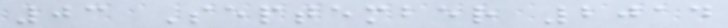03 September 2014
